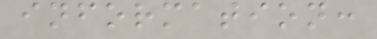information:
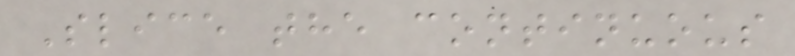Slice the continuous
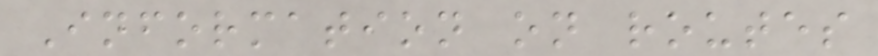Information on routes
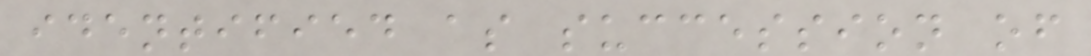identified as succession of
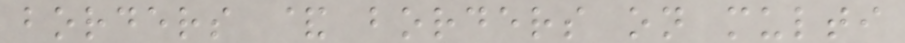borders & borders on multi
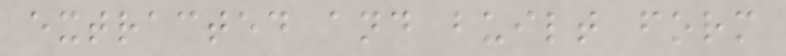extracted and built form
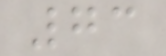73
